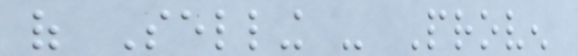of Selling - Proven
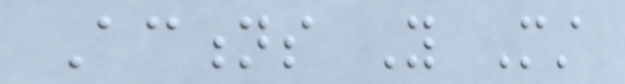Actions You Must
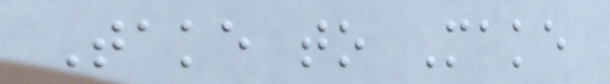Take to Make
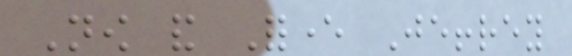Now and Forever Jeffrey
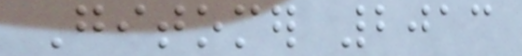Gitomer 2013
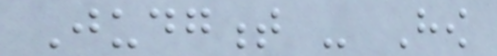Judgment - How
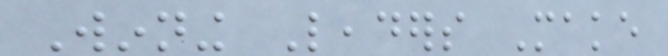Winning Leaders Make
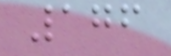176
